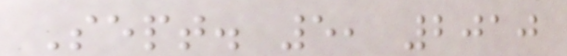Sept. 5, 2010
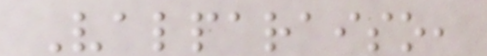Valparaiso,
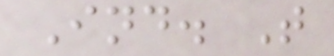Ind. T
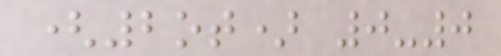(2ot) 0-0
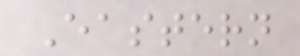Eastern
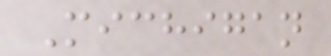Michigan
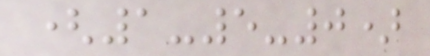(1-5-0)
